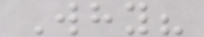Why?
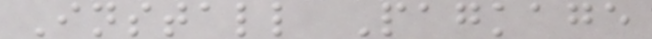Install Pagkage
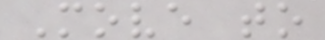Move to
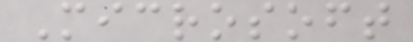Microsoft
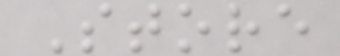Store
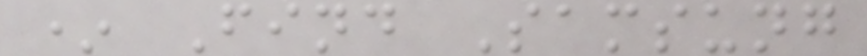* Find Samsung
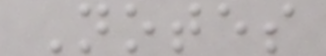Notes
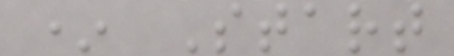* Start
